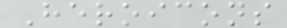Heroicons
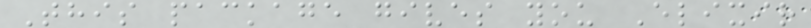This package gives you Elixir
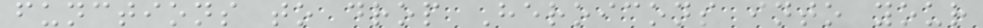functions to drop Heroicons into your
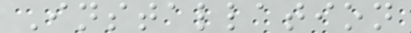Installation
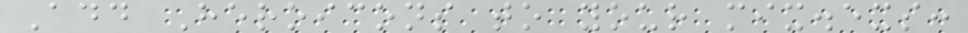Add Heroicons to your mix.exs:
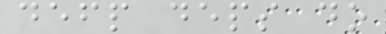defp deps do
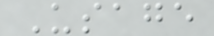Usage
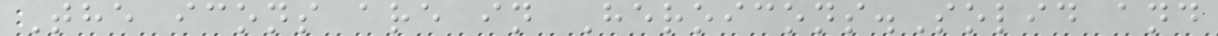The icons are in Heroicons.Solid and
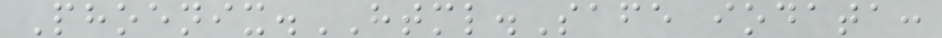Phoenix.HTML.Safe iodata:
